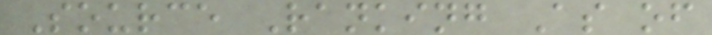Source Ranking As of
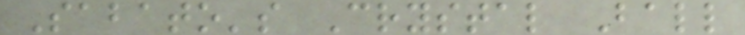Sabato's Crystal Ball
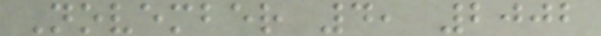November 4, 2002
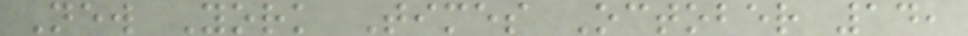New York Times October 14,
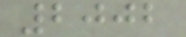2002
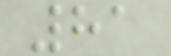81
